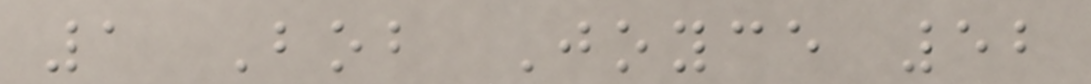1 Bob Joyce 52
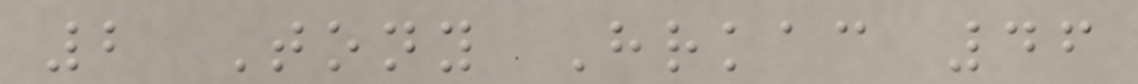2 Tony Hrkac 46
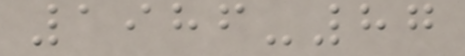1986-87
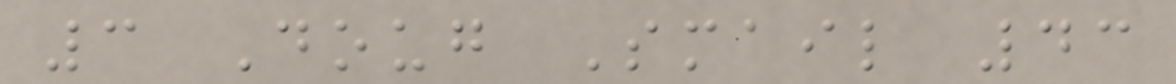3 Doug Smail 43
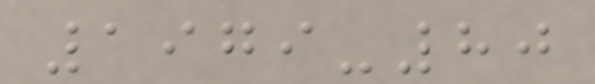1979-80
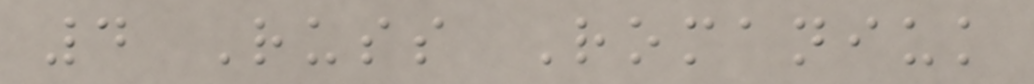4 Russ Romaniuk
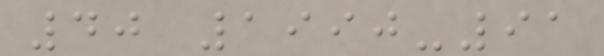40 1990-91
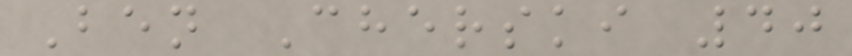Ben Cherski 40
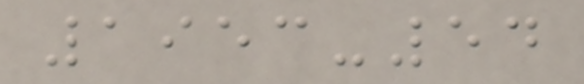1953-54
